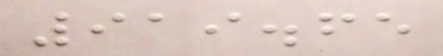919.65
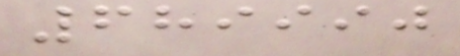689990
